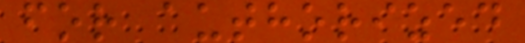for authorized
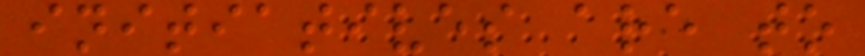initiatives are to
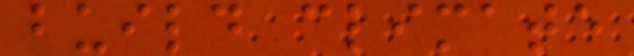build climate
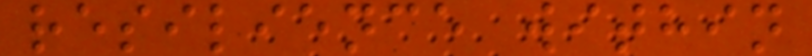resilience within
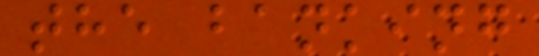the banking
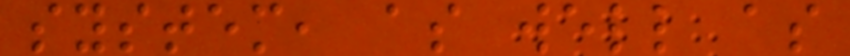system, as well as
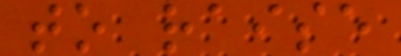to raise
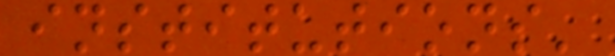institutions'
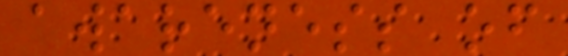awareness of
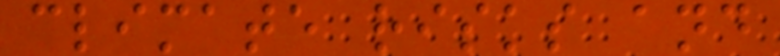climate risks and
